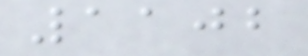1102
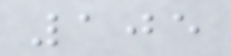105
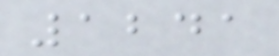1241
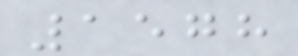1578
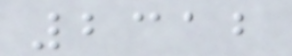2312
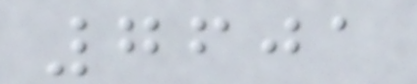7601
